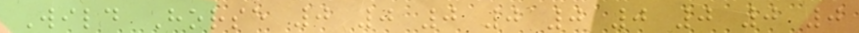Wild Horse 0 0 0 0 0 0 0 0 0
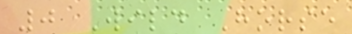0 Wild Horse
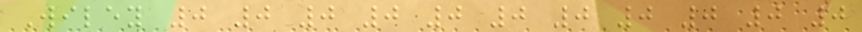Wiley 0 0 0 0 0 0 0 0 0 0 0
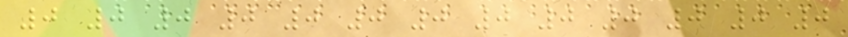0 0 0 0 0 0 0 0 0 0 0 0 0
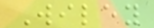Wiley
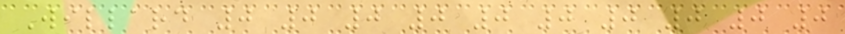Willard 0 0 0 0 0 0 0 0 0 0
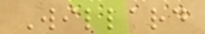Willard
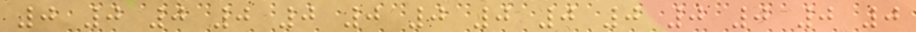0 0 0 0 0 0 0 0 0 0 0 0 0 0
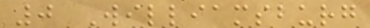0 Williamsburg
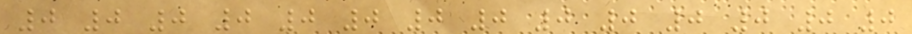0 0 0 0 0 0 0 0 0 0 0 0 0 0
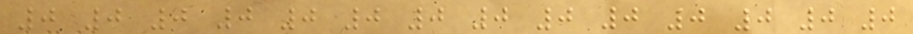0 0 0 0 0 0 0 0 0 0 0 0 0 0
